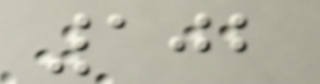102
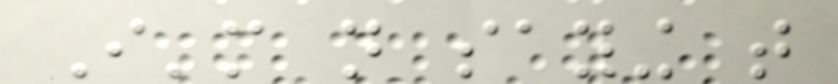I'm not saying that
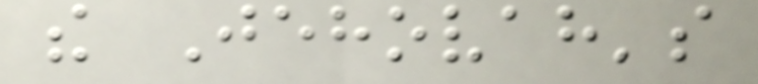the Jehovah's
